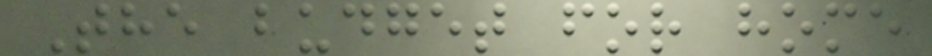The budget for home
